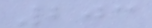203
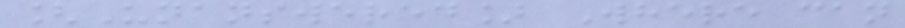[Unanswered] Where can
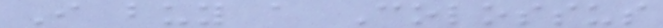I buy a Colossus
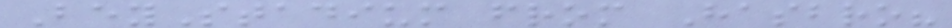BeyStadium from Hasbro?
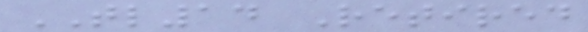TL14 Retired
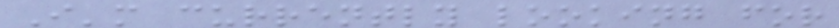I'm currently looking for
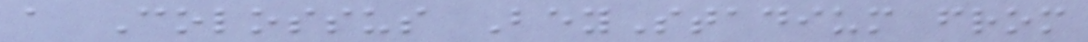a Colossus BeyStadium from
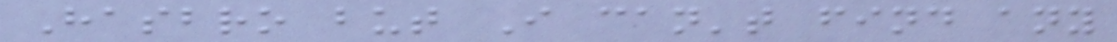Hasbro but I can't find any
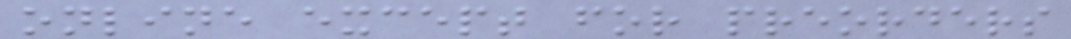online except for preorders
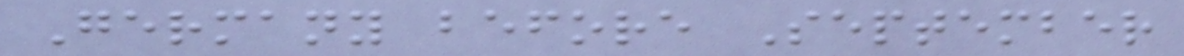Germany before September
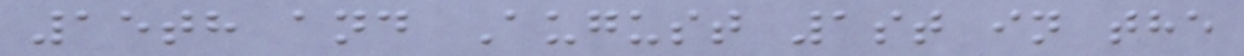15th and August 1st in the
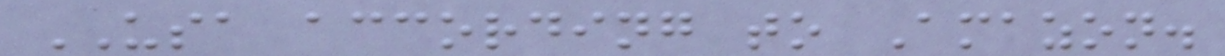USA according to Amazon.
